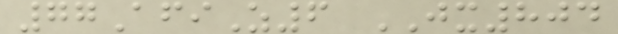77AfiZ6 JX804
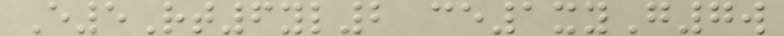E5Rt6yl2 ce1xyG7w
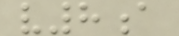v8a
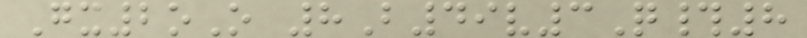Gx2oO 8B49v3Q#8
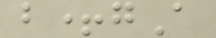b+gA
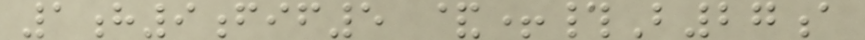1h9fif5 &+#B27a
